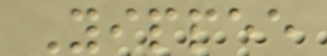Yippee
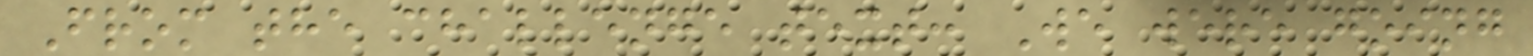From the challenge text: We were going
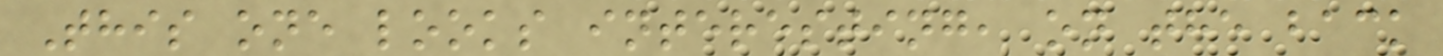This one looks interesting, on the back
